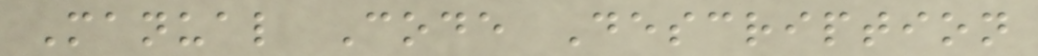Manual Code Description
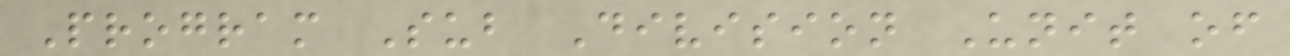Program Sub Division Unit of
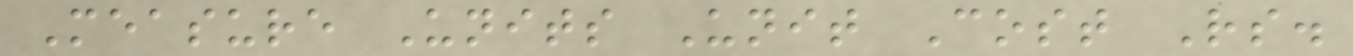Measure Units Unit Cost Rs.
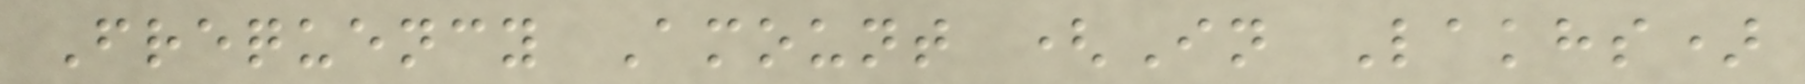Frequency Amount (In Lakhs)
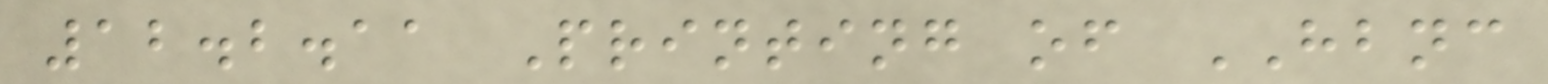12.2.11 Printing of HBNC
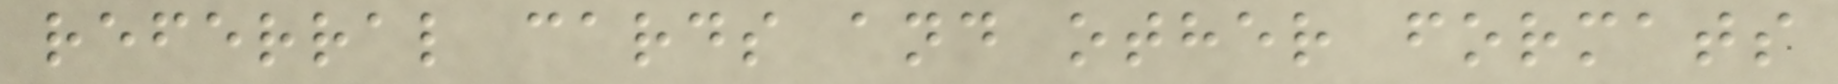referral cards and other formats
